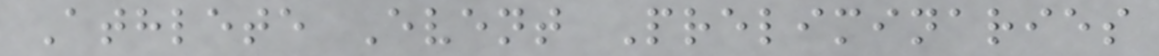Athlete Event Preliminaries
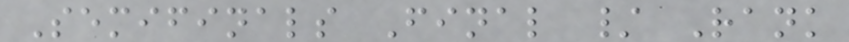Semifinals Final / Rank
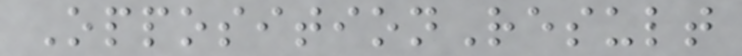OppositionResult
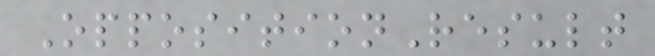OppositionResult
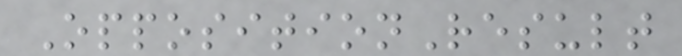OppositionResult
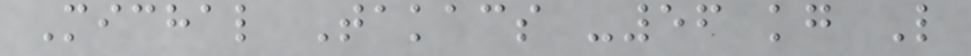Michal Takacs -56 kg L
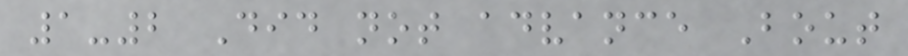1-2 Did not advance Bout
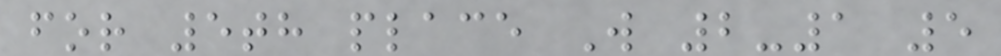for 5th place W 2-1 5
